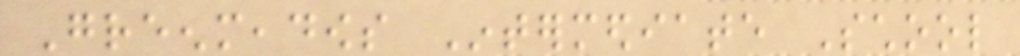Greenmeadows Intermediate School
